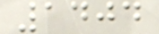1404
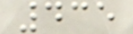435
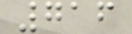716
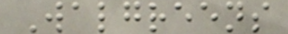Walgreens
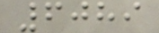6089
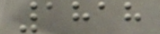1818
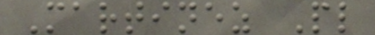Martinez Pl
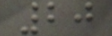20
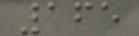165
